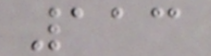113
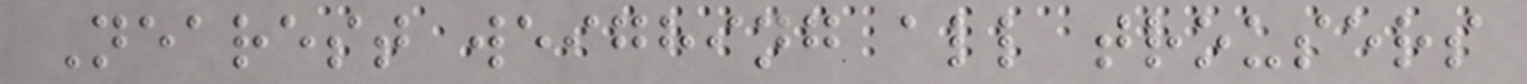Nearest weighing all trousers
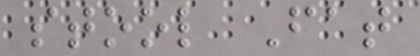stool Fat
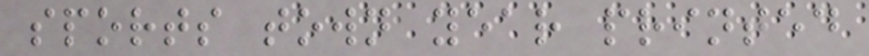sports town year printed
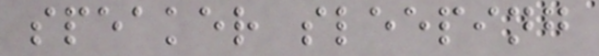speaker sleeping
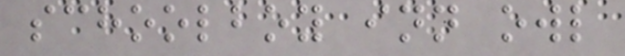schoolboy inn owl
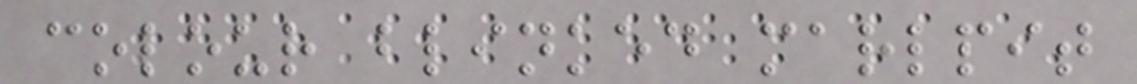colour blinked marlpit
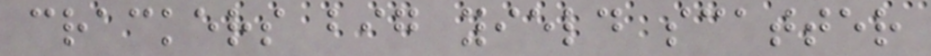crackers big yield scatter
